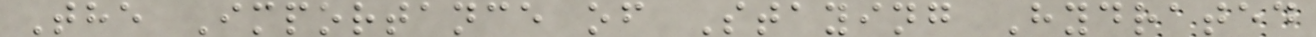The Importance of Staying Hydrated
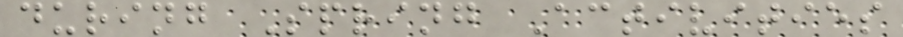during Spring Activities
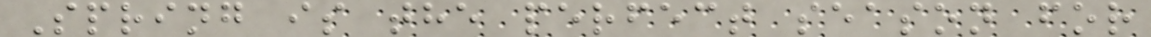Spring is the perfect season for
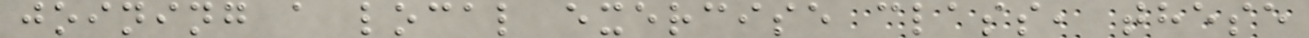joining a local exercise class, these
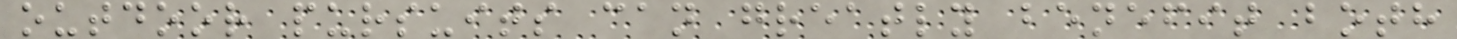outdoor pursuits can greatly benefit both
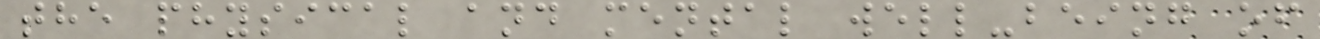the physical and mental well-being of
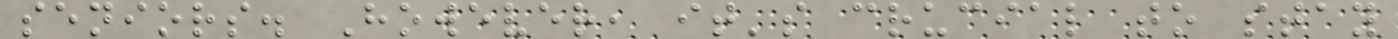seniors. However, it's crucial to stay
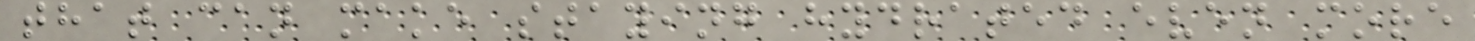that can make staying hydrated even more
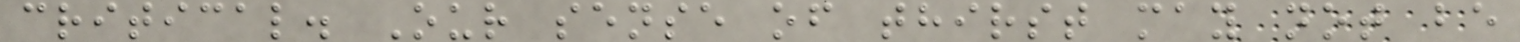critical. Our sense of thirst may not be
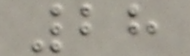28
